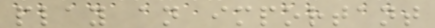play an important
